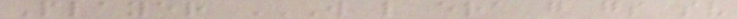Player W L ERA G GS SV
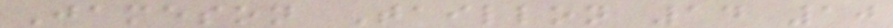Jameson Taillon 14 10
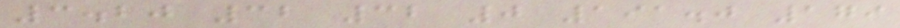3.20 32 32 0 191.0 179
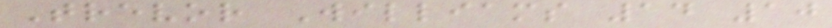Trevor Williams 14 10
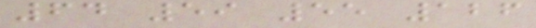64 59 55 126
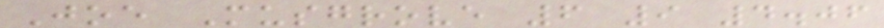Joe Musgrove 6 9 4.06
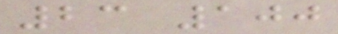23 100
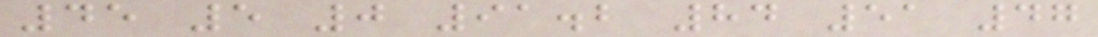45 5 0 91.2 84 51 47
